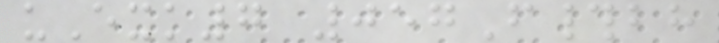uExk7 057F#bh
